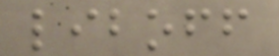liboff
